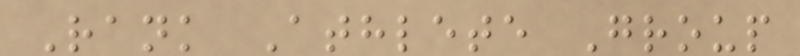Rank Athlete Group
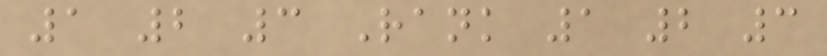1 2 3 Rank 1 2 3
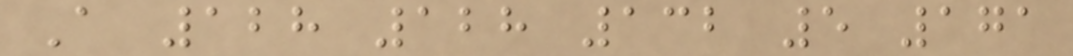A 128 128 132 5 171
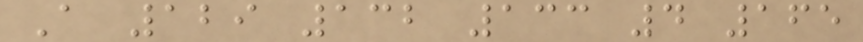A 129 132 133 4 165
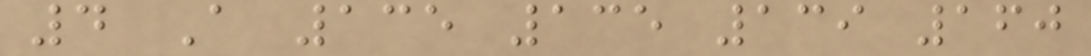4 A 135 135 139 160
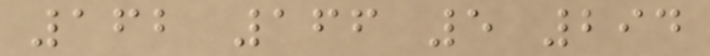162 166 5 294
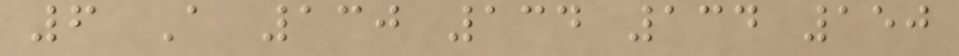6 A 130 134 134 150
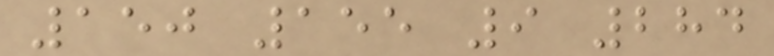150 155 9 284
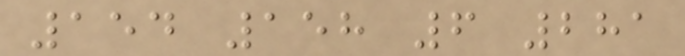154 158 6 281
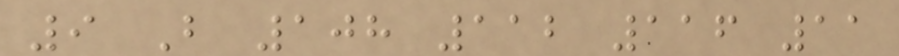9 B 108 112 116 11
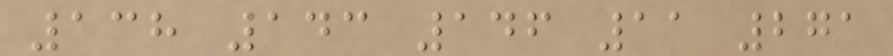138 143 146 11 271
